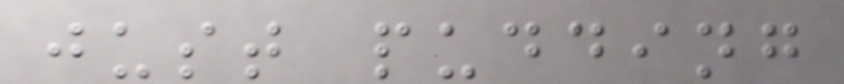just pudding
